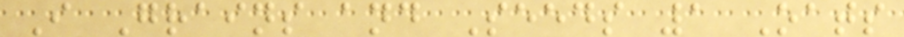I Grains and Seeds 1 Oats
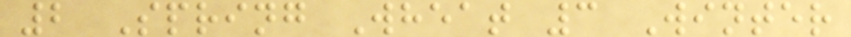2 Spring Wheat 3 Winter
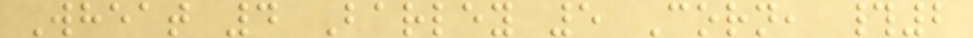Wheat 4 Barley 5 Corn, #2
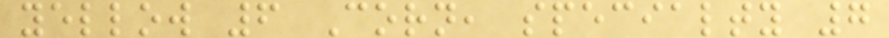yellow 6 Corn, specialty 7
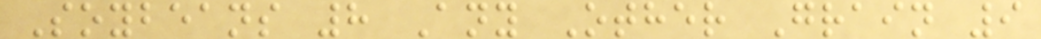Soybeans 8 Any Other Grain 9
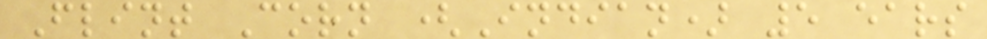Flint Corn (Indian) 5 ears
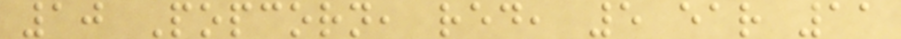10 Popcorn, red, 5 ear 11
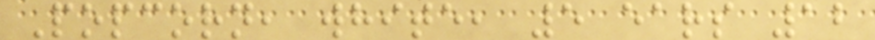Popcorn, white, 5 ears 12
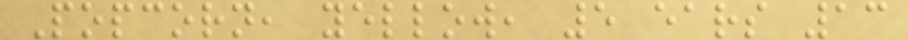Popcorn, yellow, 5 ears 13
